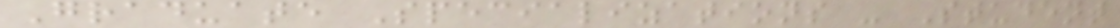Graduate Specializations - Student
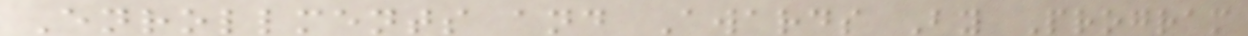Enrollments and Awards By Program
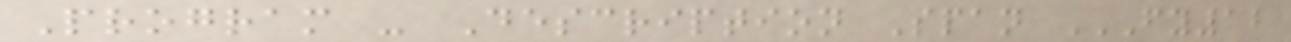Program - Description Span FY12
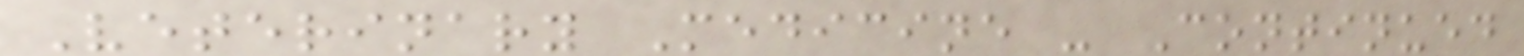Veterinary Medicine - Continued
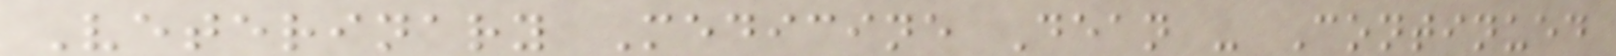Veterinary Medicine Dean - Continued
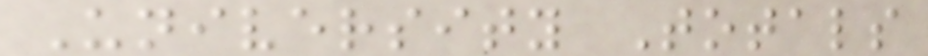University Totals
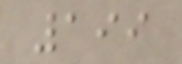199
